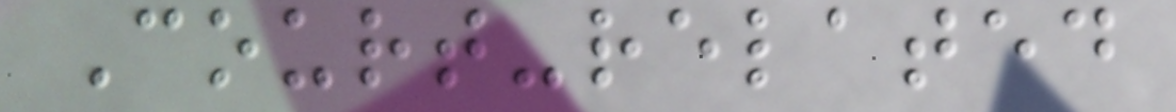Court-related
